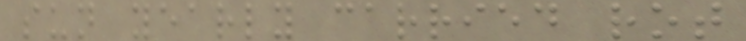sun yearly carried rot
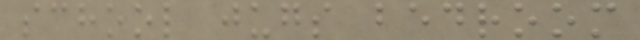school jugs bedroom
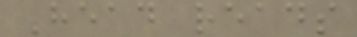Head reads
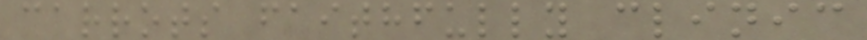carrots faithfully clinic
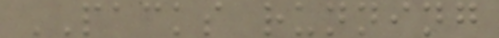PACKS running
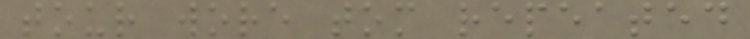tour wore tom repeated
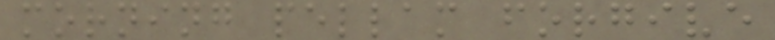morning pellam forgive
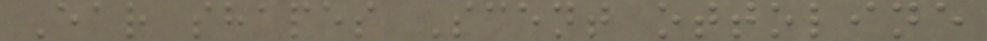Ear shapes Scent ottoline
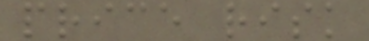price risk
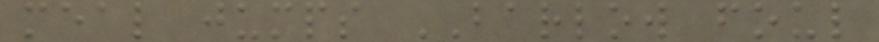meal jumps BARLOW foul
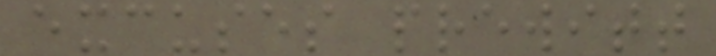excuses prewitt
